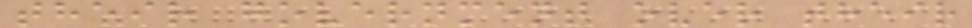their government over their
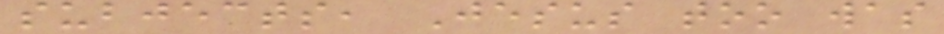subjects, Jesus too was
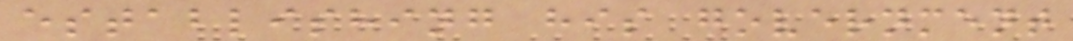establishing his government
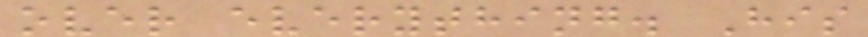over everything. His
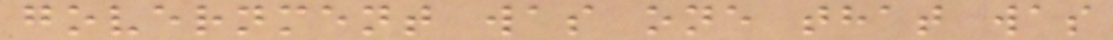government was one that was
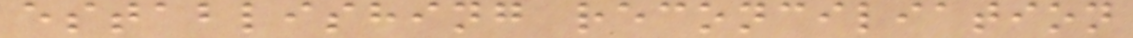establishing reconciliation
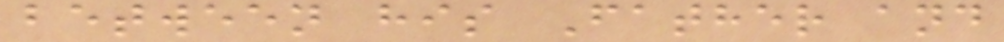between his Father and
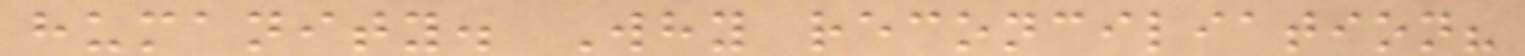humanity. Why reconciliation?
